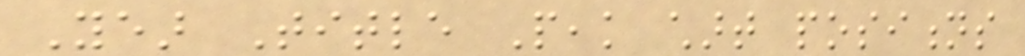Year Title Peak chart positions
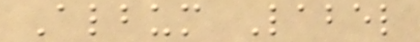Album Label
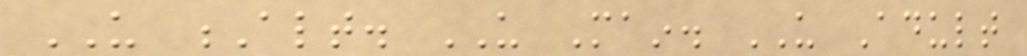US Alt. US Main. US Adult
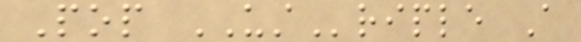Pop USTriple A
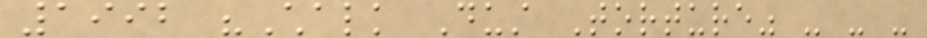1992 "Chalk Dust Torture" - - -
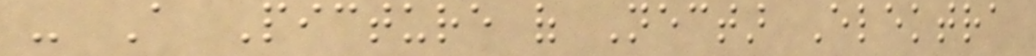- A Picture of Nectar Elektra
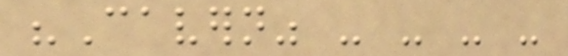"Cavern" - - - -
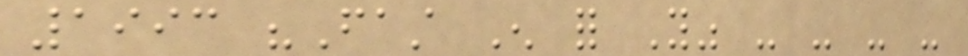1993 "Fast Enough for You" - - - -
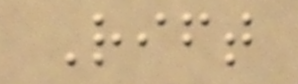Rift
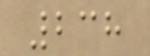238
